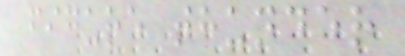figure thunder
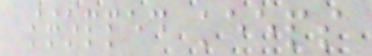stopped keeps
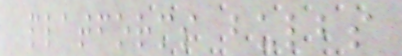platforms bulbs
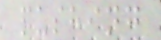pushing
